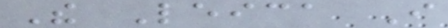The Leica I
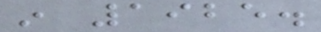in 1925.
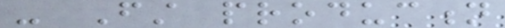- First production
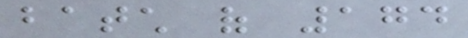batch of 174
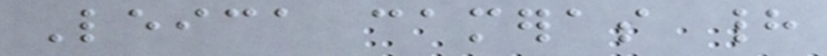Leica cameras had
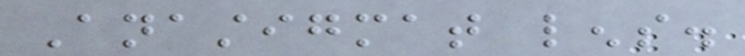Anastigmat lens.
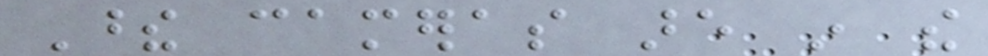These cameras are in the
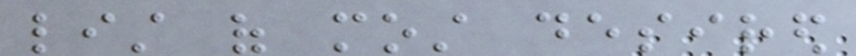list of most desired
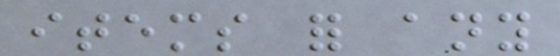items for any
